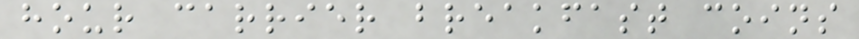hour carrier breakfast coins
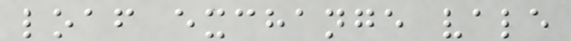loaf exchange vale
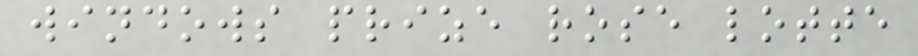windows prize rose lotte
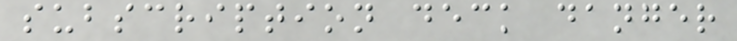subscription deck danger
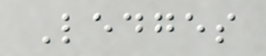Ledges
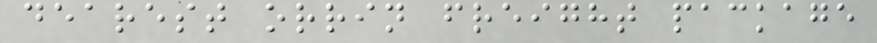dearest orrin freight package
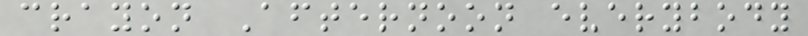crayon Afternoon everybody
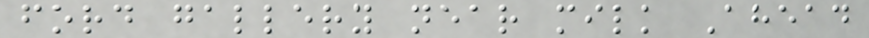ford gallery near milk Ahead
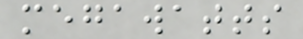megawatts
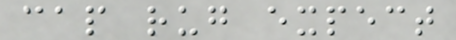cap rug expect
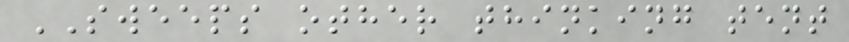SWEEPS other thinking tent
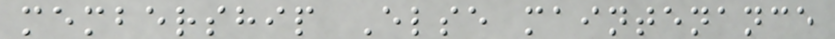membership Else maintenance
